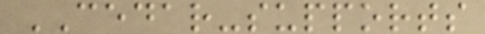CEDAR-supports
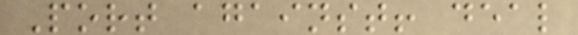Port against! deal
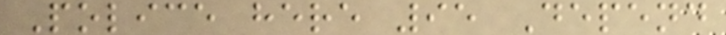Police here 95 Depend
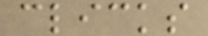clicks
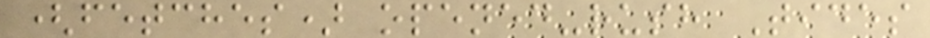(fetches) opened-rush Tides
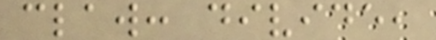claw: divide,
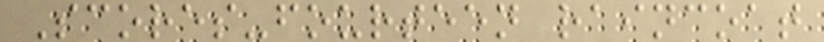Scores-fourteen raincoat
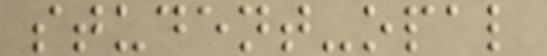student-opal
